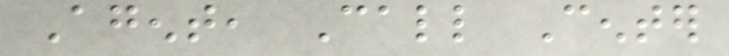Agent, Call Center
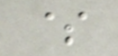$
